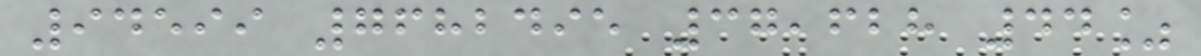94599 7682495 37,628 44%
